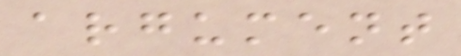argument
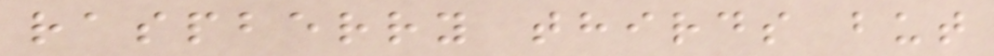raspberry thirds but
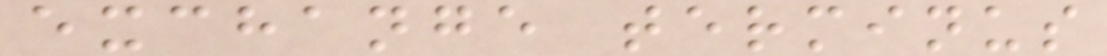exchange terminus
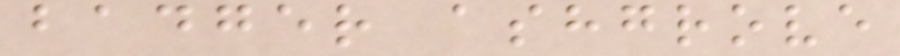badger ashgrove
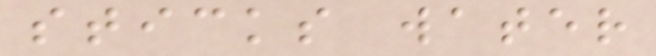sticks water
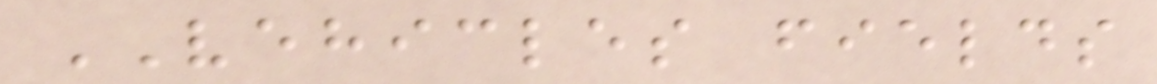VEHICLES fields
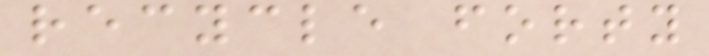recycle forty
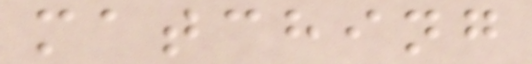matching
